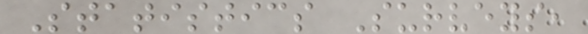Statistics Surveys,
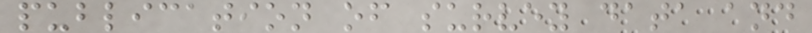publication of survey data and
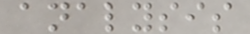analysis
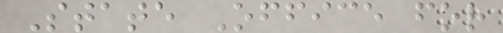State Office for
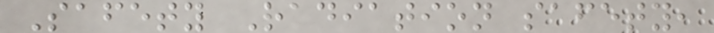Safety Radiation safety,
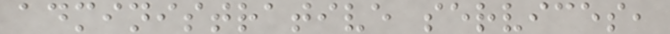administrative services,
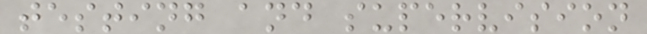testing and supervision
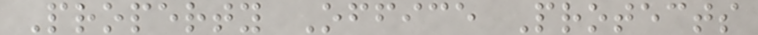Property Office Protects
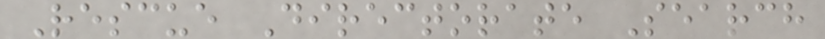Rescue Directorate Search
